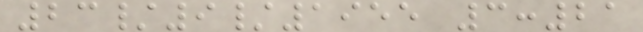23/9/1955 3:21
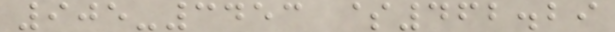905-3453 $462.29
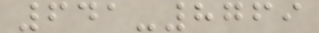641-8769
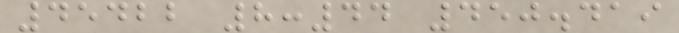45422 8:44 450.419
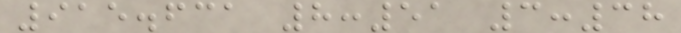915.631 8:51 3:38
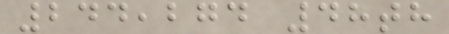244,274 48th
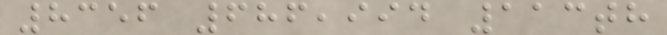8356 686,994 113th
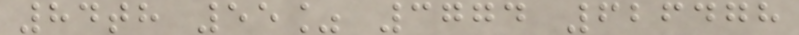84th 55% 3774 626478
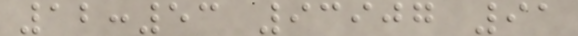12:53 93907 91
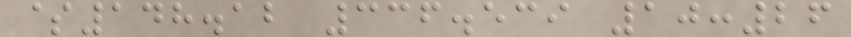$148.12 336.539 10:26
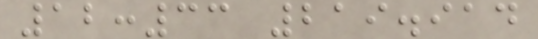12:33 219.914
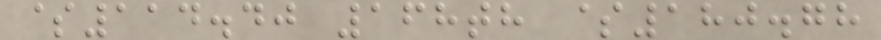$114.40 168th $180.78
